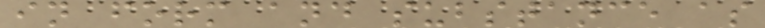in form and substance as
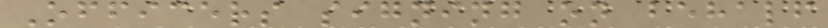Officers signing on behalf
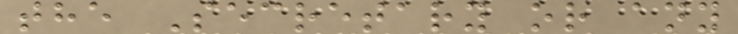the Secretary or any
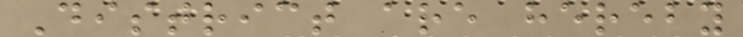District are hereby
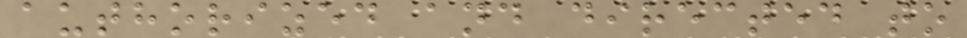authorized and directed to
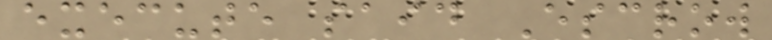execute said Escrow
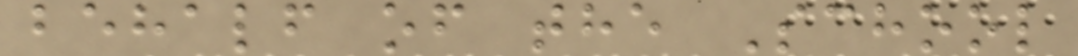behalf of the School
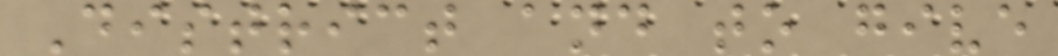District and to give
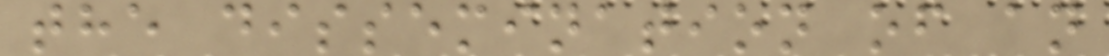the dissemination of an
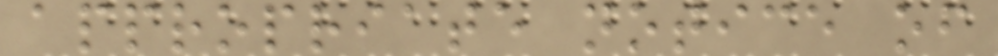appropriate notice of
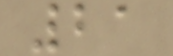21
